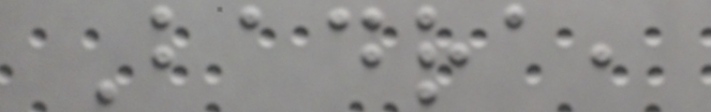Badra,
